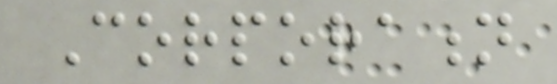Corporation
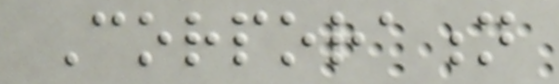Corporation
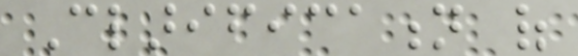Clarification of
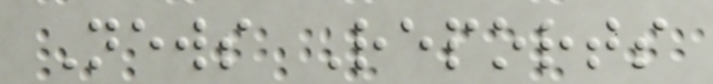News Reports
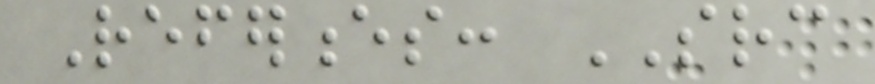References: SRC
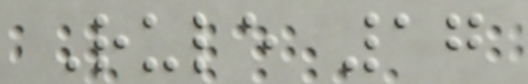Rule 17
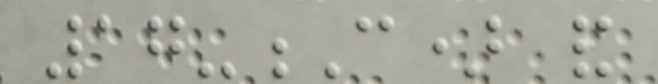17-C) and
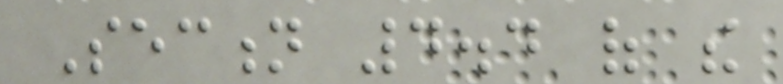Section 4.4 of the
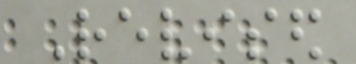Revised
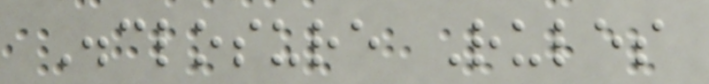Disclosure Rules
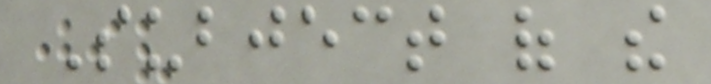Subject of the
